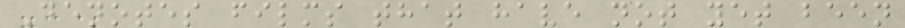Denotes films that have not yet been
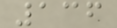136
